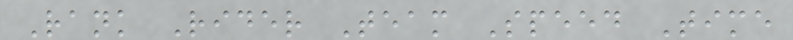Rank Rider Team Speed Time
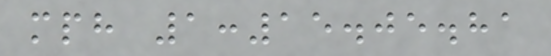mph 1:15.05.81
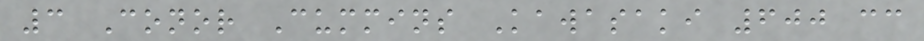3 Conor Cummins Kawasaki 600 cc
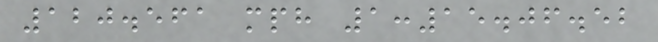120.561 mph 1:15.06.52
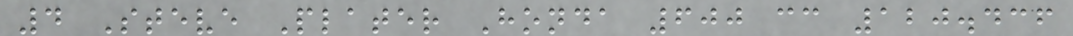4 Steve Plater Honda 600 cc 120.436
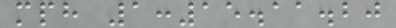mph 1:15.11.20
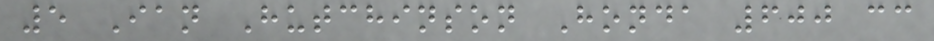5 Ian Hutchinson Honda 600 cc
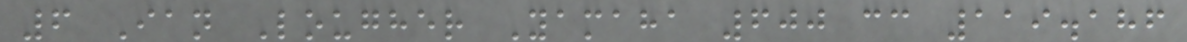6 Ian Lougher Yamaha 600 cc 119.186
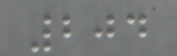204
